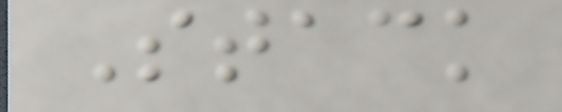Stack
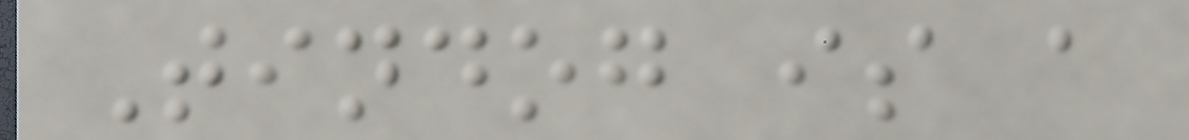Tindog is a
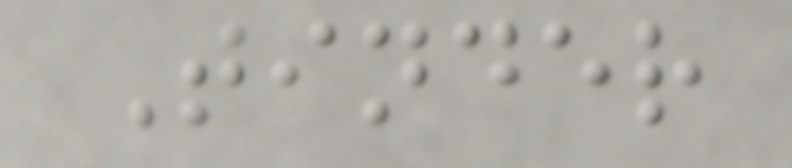Tinder
